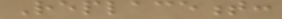Replacement:
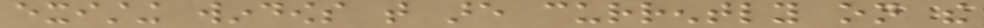existing windows that are currently on the
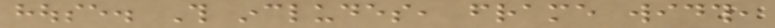house. This includes, frame width,
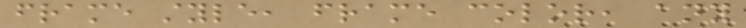frame style, frame color, any
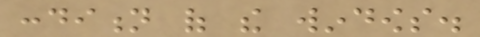condition of the windows.
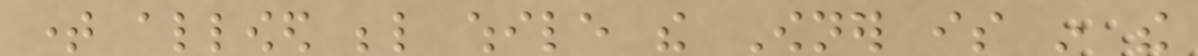time allowed below while the Owner is in the
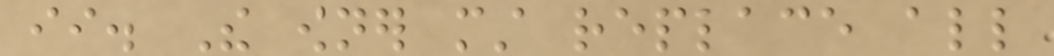ii. The owner must replace all
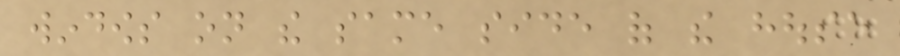windows on the same side of the house
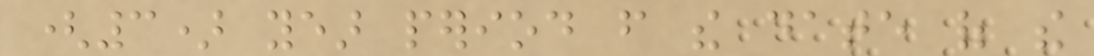(3) year period from the date of the
